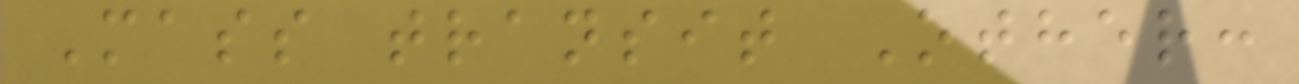Mass transit Other:
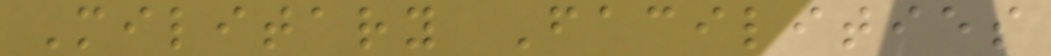Military Facilities
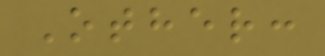Other:
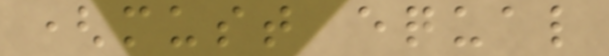(must equal
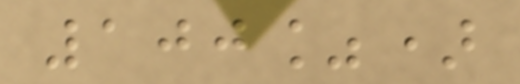100%)
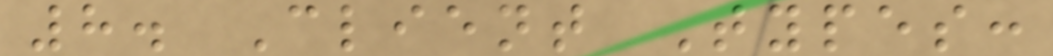8. Client Types:
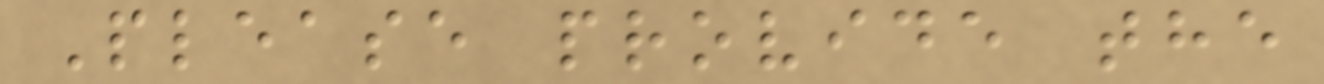Please provide the
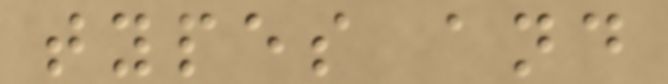types and
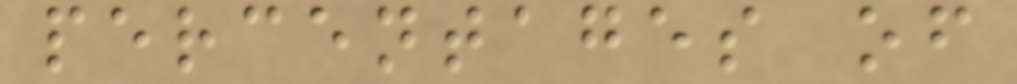percentages of
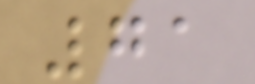71
